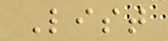List
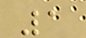1
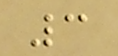3
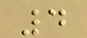4
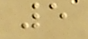5
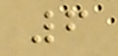6
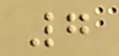7
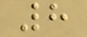8
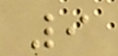9
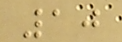10
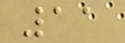11
